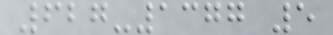627-1377 5
